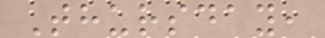Thursday,
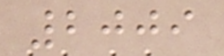2009
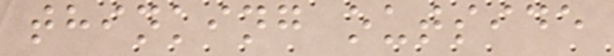thinking outside
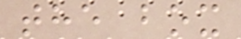the box
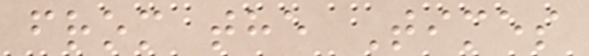from the Times
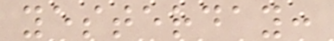yesterday:
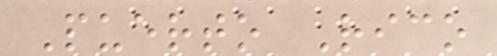Puerto Rico
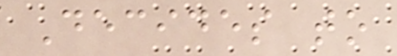Decides to
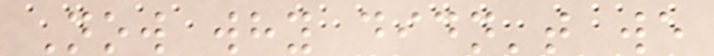Now why didn't we
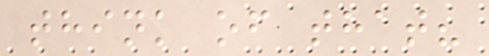think of that?
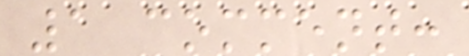1 comment:
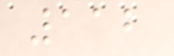112
